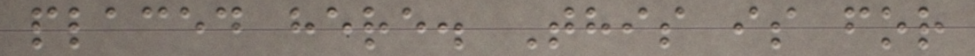placed here. This is for
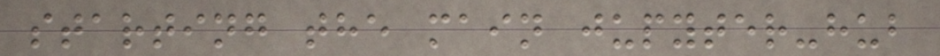starting the main jupyter-hub
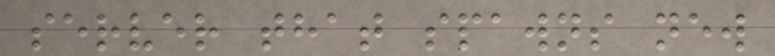server that spawns new
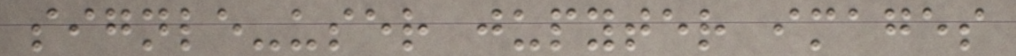signle-user jupyter images
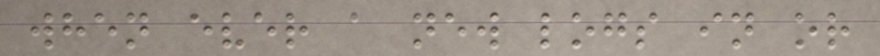when ever a new logs in or
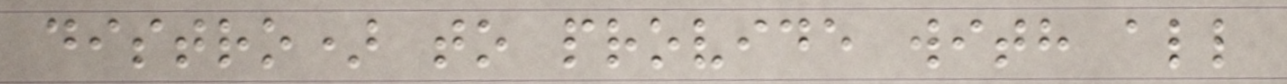distro) to provide with all
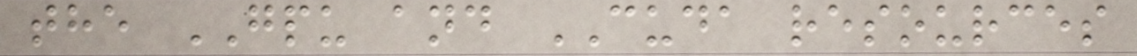the GPU and CUDA resources
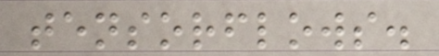tensorflows.
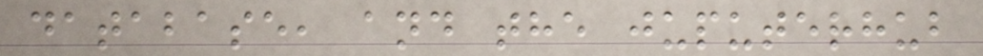database, and the juputerhub
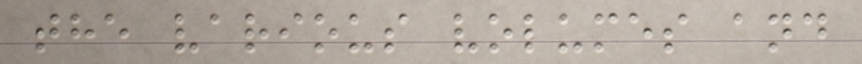the various volumes and
